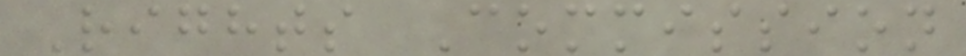Rights Commission
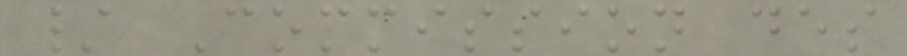/ Commission des
